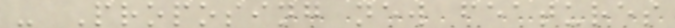- Proposing new features
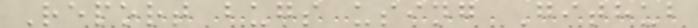Report bugs using Github
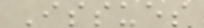Issues
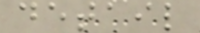detail
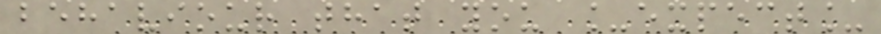behaviour that you _expect_
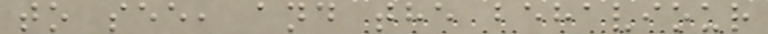to see, and the behaviour
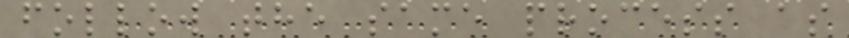follow the same process as
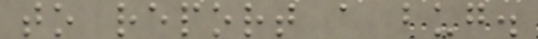to report a bug.
